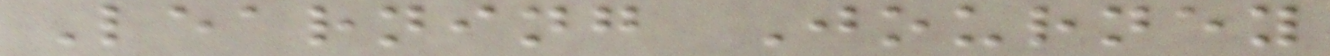Learning Journey
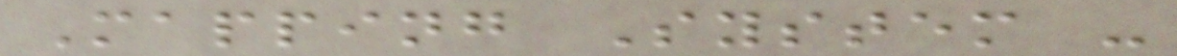Mapping System -
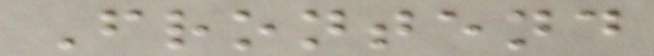Frontend
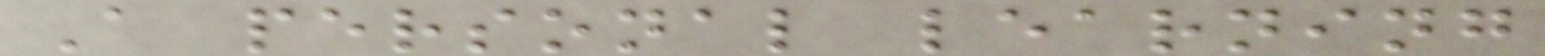A personal learning
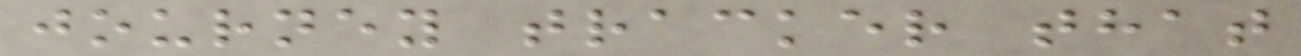journey tracker that
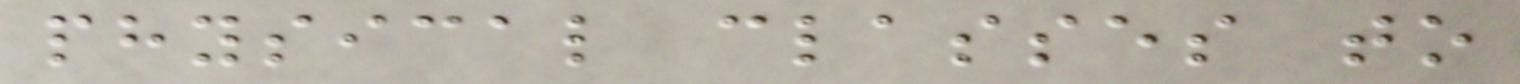physical classes to
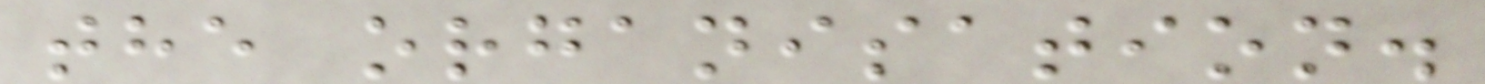the organisation.
